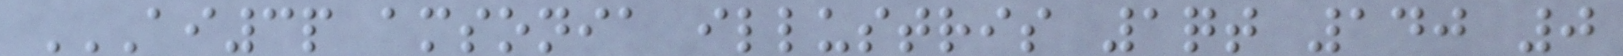AI3P AMSONIA ILLUSTRIS 1QT 140 0
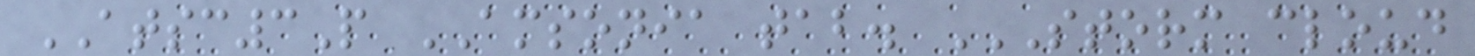ATSC3P AMSONIA tab. STORM CLOUD
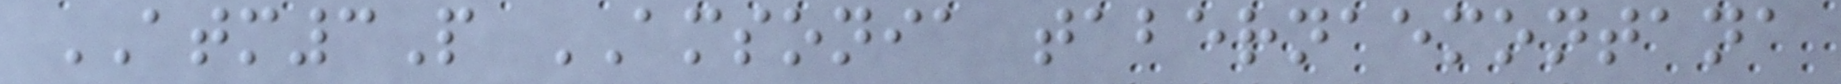ATM3P AMSONIA tabernaemontana
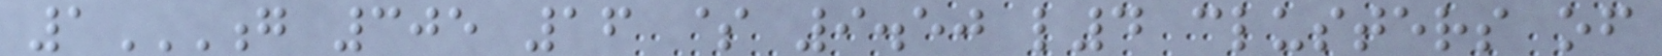1G 305 16 $ 9.50 L4 CLUSTERS OF
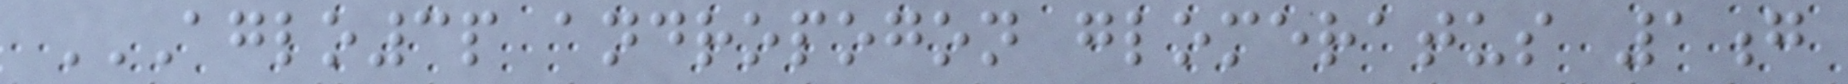AGLO3P ANDROPOGON GLOMERATUS 1G
